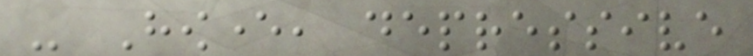- However, depressive
